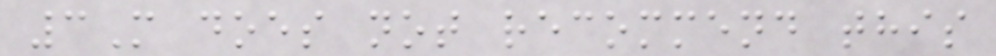3M does not recommend this
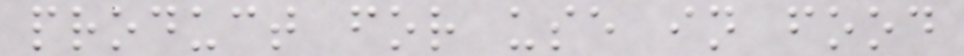product for use in food
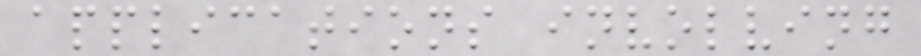applications involving
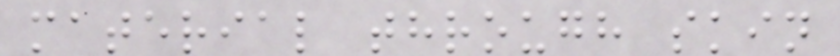material through skin
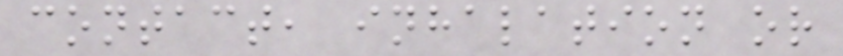contact, inhalation or
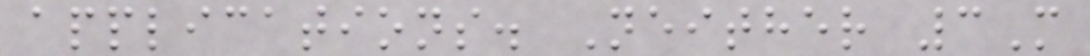applications. Neither 3M
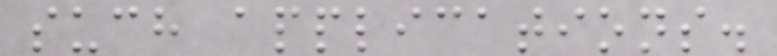such applications.
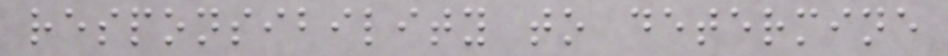responsibility to determine
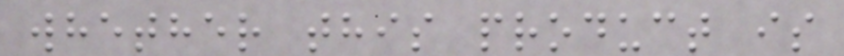whether this product is
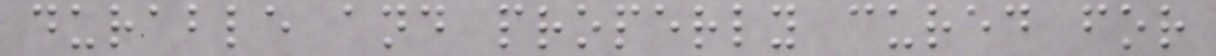durable and properly cured for
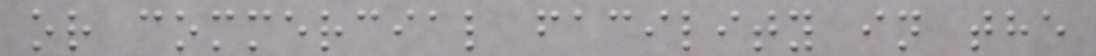or commercial facility in the
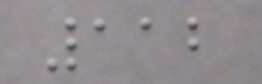112
